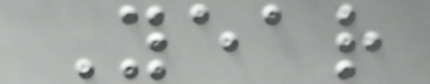Year
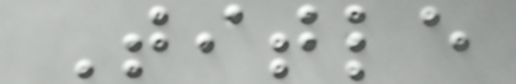Title
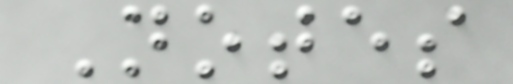Notes
